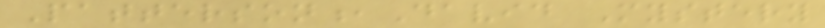Patterson,David Mystery
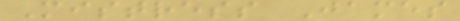Mistress James
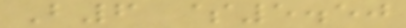B6 $5.50
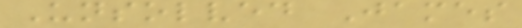Unsolved James
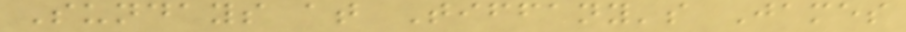Sundays at Tiffany's James
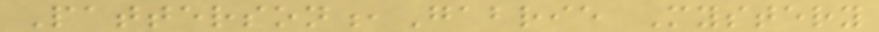Patterson,Gabrie Mystery
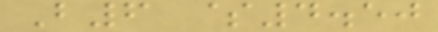B6 $4.50
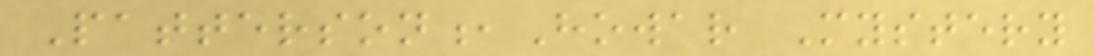Patterson,Howar Mystery
